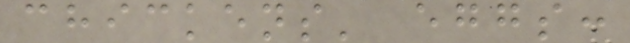chickens' eggs:
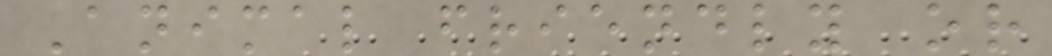Animal friendly or
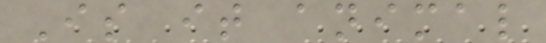Is it animal
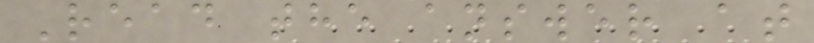Read the answer at
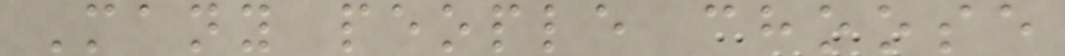Many people choose
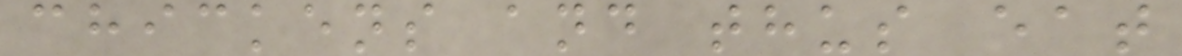chickens and thus eat
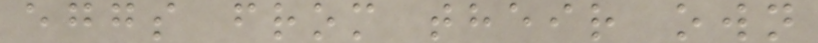eggs from their own
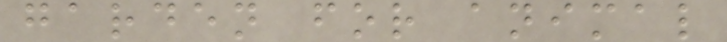garden for animal
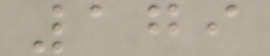179
